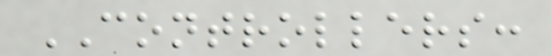CONTROLLERS:
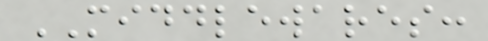MIDDLEWARES:
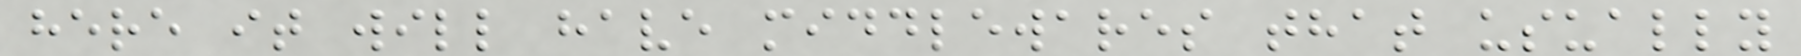here it will have middlewares that usually
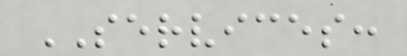SERVICES:
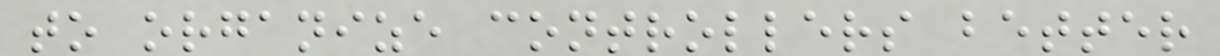to organize controllers better
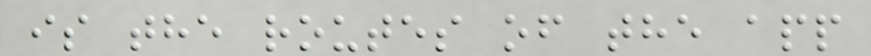is the routes of the app
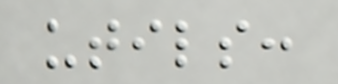utils:
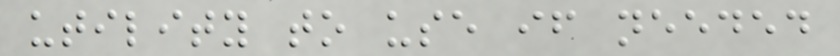utility to use if needed
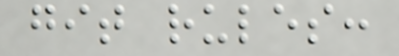git rules:
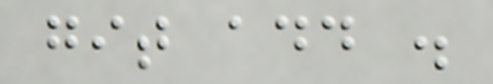git add .
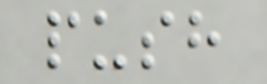push
